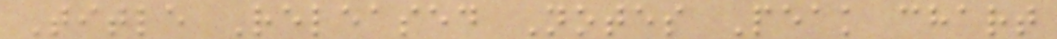Title Released Notes Peak chart
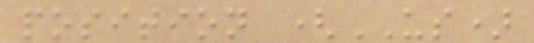position (US)
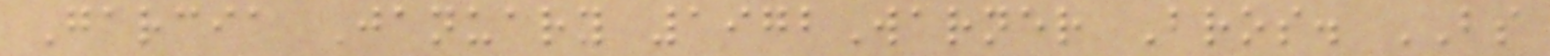Garcia January 1972Warner Bros. BS
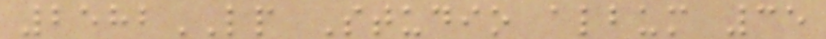2582LP Studio album 35
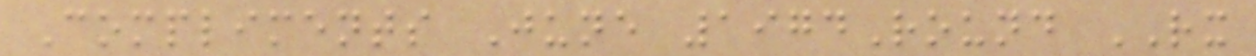Compliments June 1974Round RX
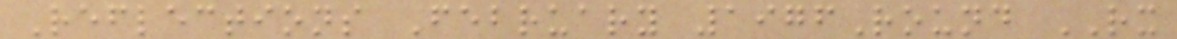Reflections February 1976Round RX
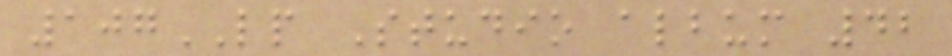107LP Studio album 42
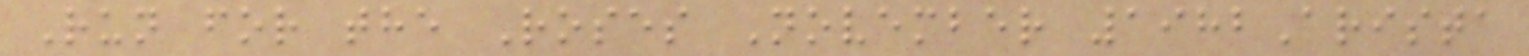Run for the Roses November 1982Arista
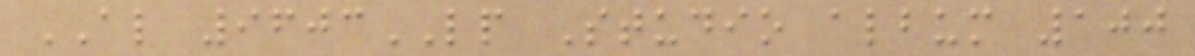AL 9603LP Studio album 100
